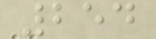254
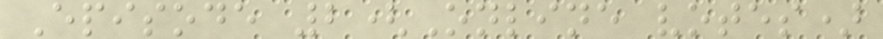Episode 2(Online votes)
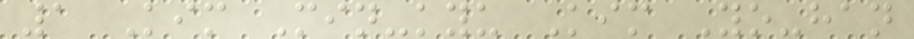1 Kim Min-kyu Kim Yo-han
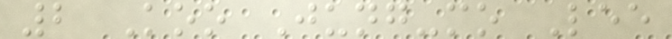2 Koo Jung-mo Lee
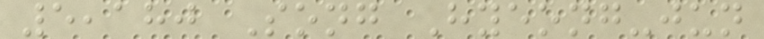5,180 Song Hyeong-jun
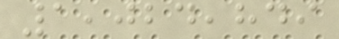1,024,849
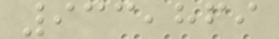933,869
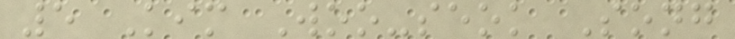5 Kim Woo-seok Song
